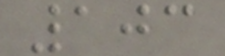103
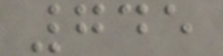745
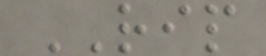RIP
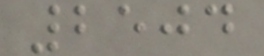2504
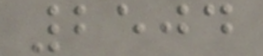2504
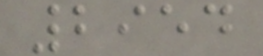2954
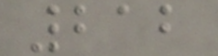212
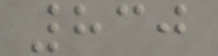830
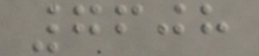7608
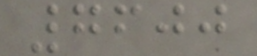7600
